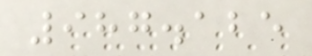987.125
